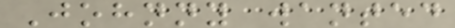Johnny wanted
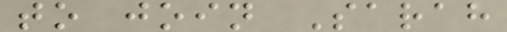to join Sarah
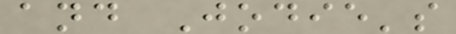and Jodie's
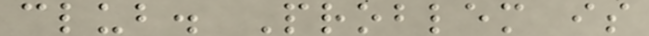club. Problem is
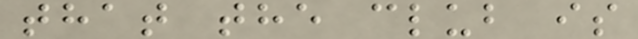that the club is
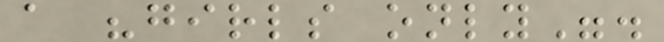a "girls only".
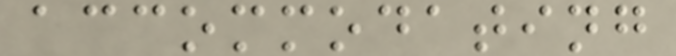accommodating
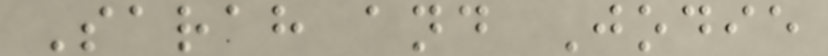Sarah and Jodie
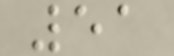51
